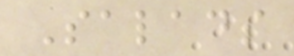Salads
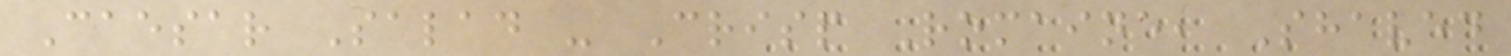Caesar Salad - Crisp Romaine, Shaved
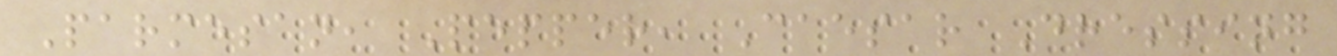Parmesan, Pepper, Caesar Dressing
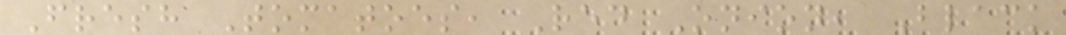Fresh Tomatoes, Red Onion, Black
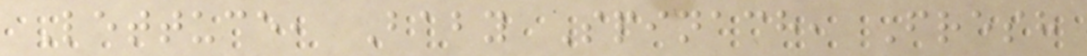Lettuce, Baby Spinach, Fresh
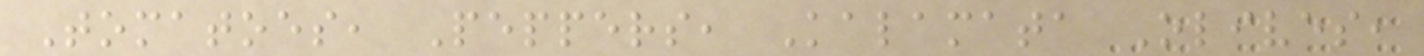Tomatoes, Peppers, Kalamata Olives,
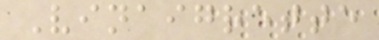Vinaigrette
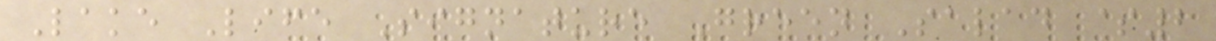Lake Life Signature Green Salad $2
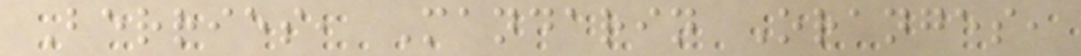Berries, Mandarin Oranges,
